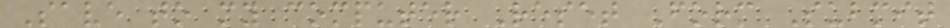Save to my computer Reset Form Submit
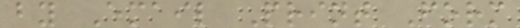by Email Print Form
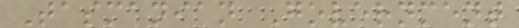Tasmanian Government
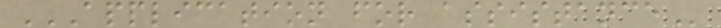APPLICATION FOR ASSISTANCE
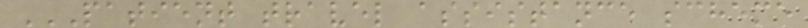PATIENT TRAVEL ASSISTANCE SCHEME
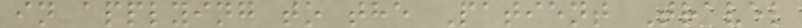in applying to the Patient Travel
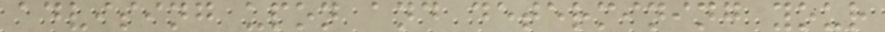advising upon and determining your
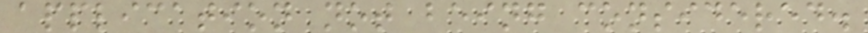application not being considered.
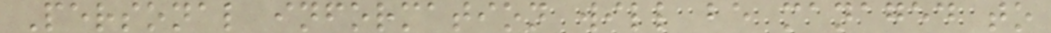Personal information will be managed to
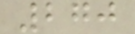270
